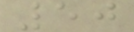50
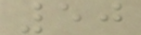50
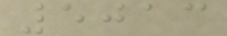5013
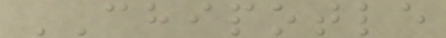CHIPOTLE
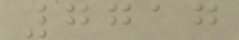7717
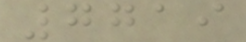7719
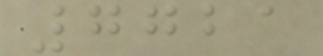7721
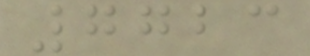7723
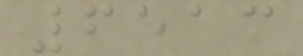6513
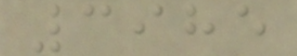3985
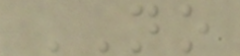NO
